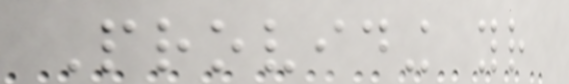Providing your
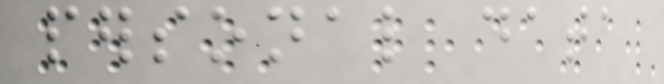personal data
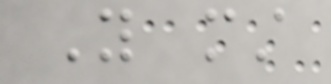You must
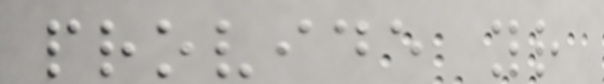provide your
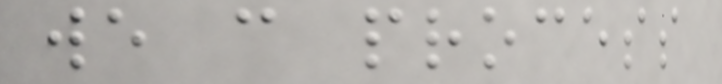we can process
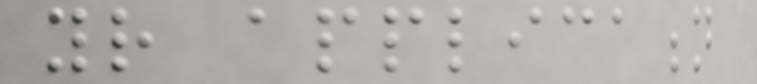your application
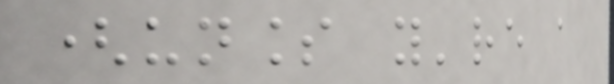(unless you're a
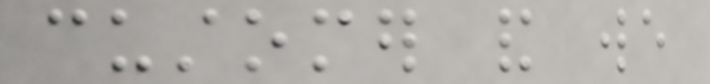customer and we
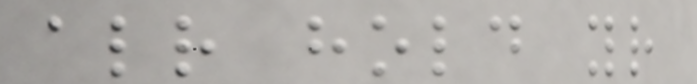already hold your
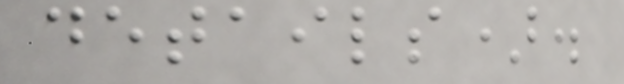details).
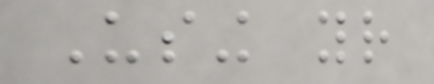Using your
